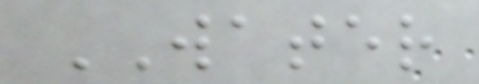WATER
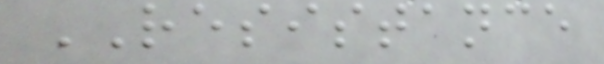RESISTANCE
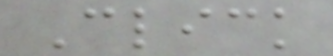Click
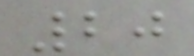20
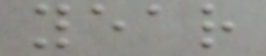year
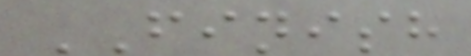FINISH
